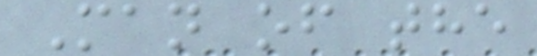Man of the
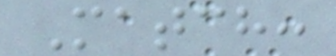Match:
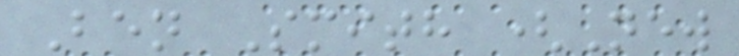Ben Smith (New
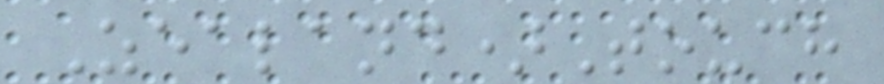Zealand)Touch
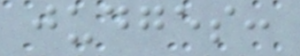judges:
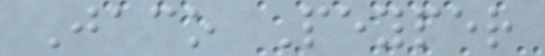Jaco Peyper
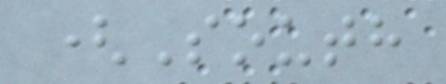(South
